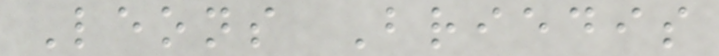Leons Briedis
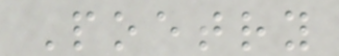Poetry
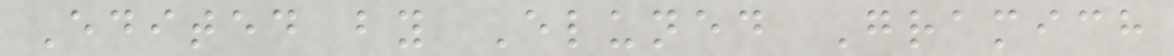Edited by Eluned Gramich
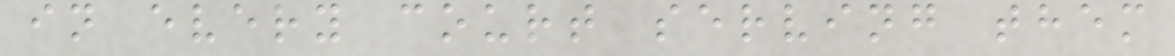in every court serving them
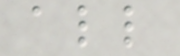all
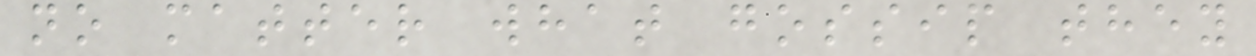no matter what gossip they
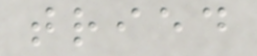tried
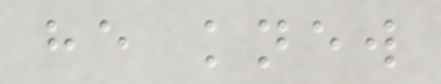he knew
